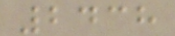2438
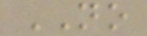NO
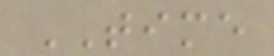TIME
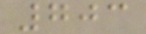703
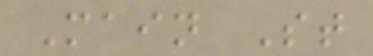Main St
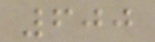600
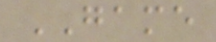GAME
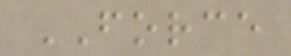FORCE
